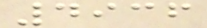4936
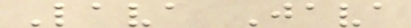Lava Java
